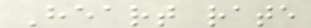Heart rate
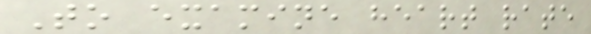To examine heart rate
